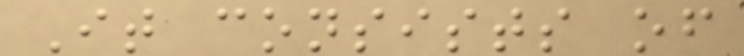It consists of
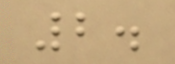2.
